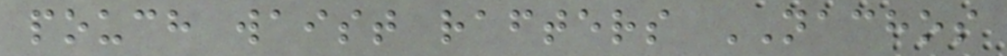pouch waist rafters NACHOS
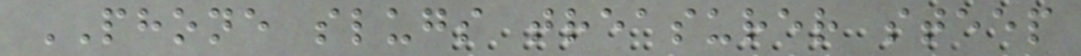PHONE slugs treasurer steep
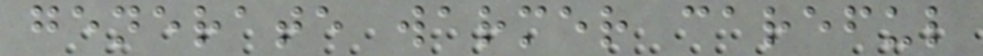generate warmer careful
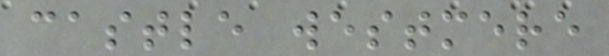castle westmere
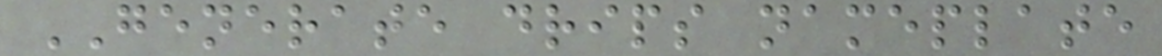GENERATE drips nameplate
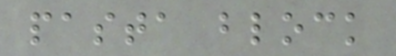pasta block
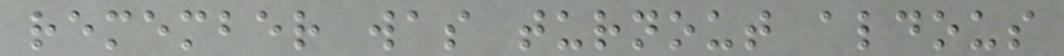remember was turnout aldous
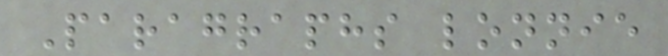Paragraphs lonnie
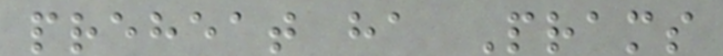preheat ha Prams
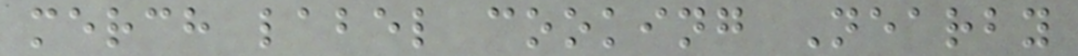merch label cooking Nearby
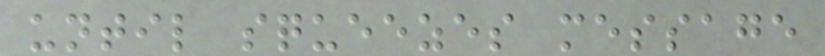until squeezes message
